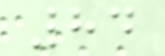84
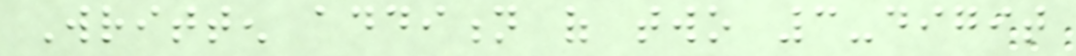Written addition of two 3-digit
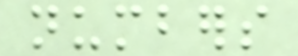numbers
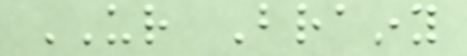UR Brainy
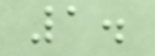1.
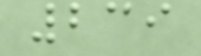239
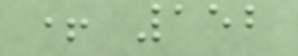+ 152
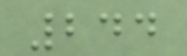244
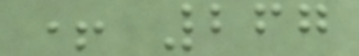+ 267
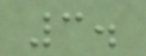3.
